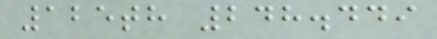125th 248.449
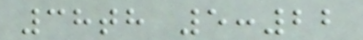38th 5:22
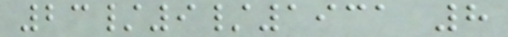23/9/1931 8
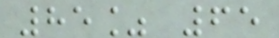85% 65
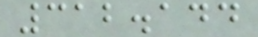312.144
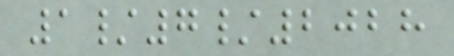1/7/2028
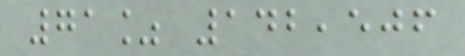71% 142,506
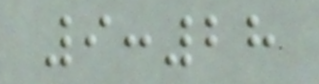9:28
